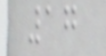17
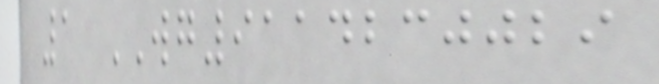1 WG9114230029
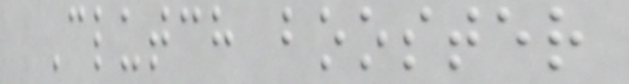Clutch booster
